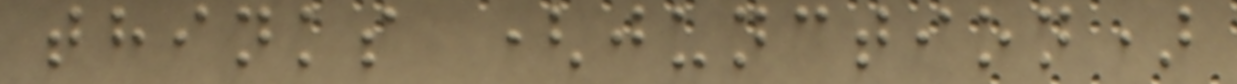thinks (junction)
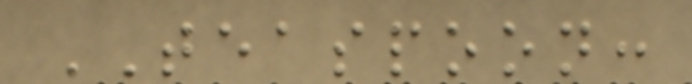TEASPOON:
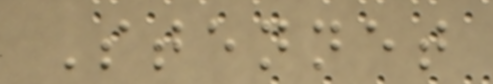Stennet
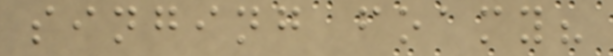singing foamy?
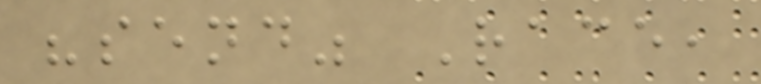"send" Race,
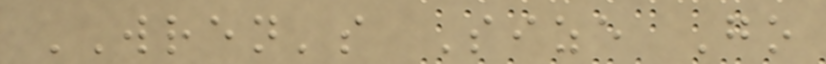WREN's Size Go
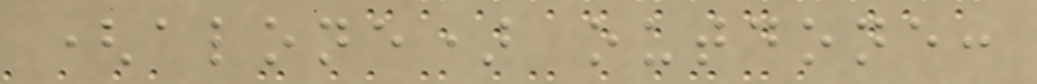(alone) outdone:
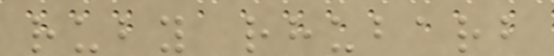ruby rhubarb
